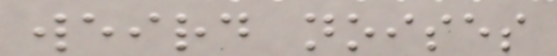weird noises
